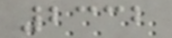2332
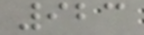923
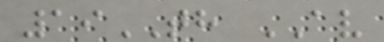19TH AV
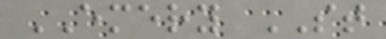EMERY ST
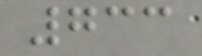733
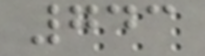743
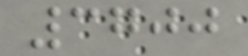3700
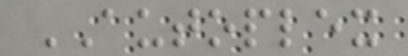AUTOPLEX
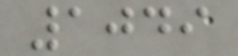1049
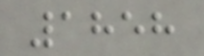1858
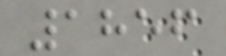1856
